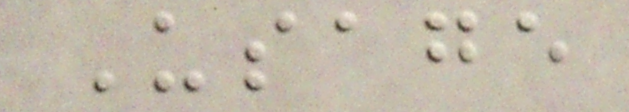Usage
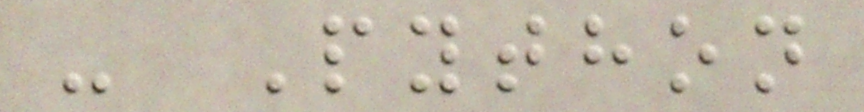- Python
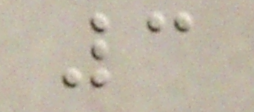3
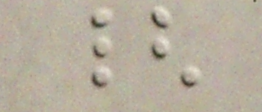{
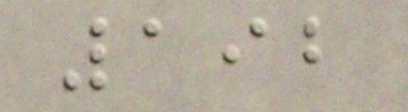192
